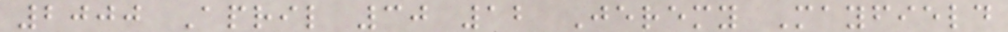2000 April 30 12 Jeremy Mayfield
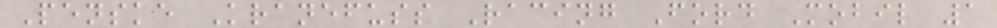Penske Kranefuss Racing Ford Mobil 1
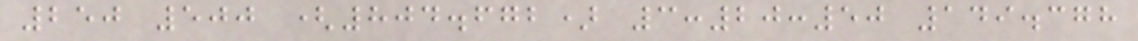250 500 (804.672) 3:20:50 149.378
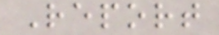Report
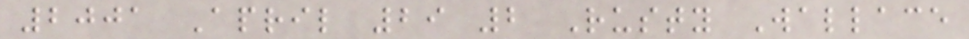2001 April 29 2 Rusty Wallace
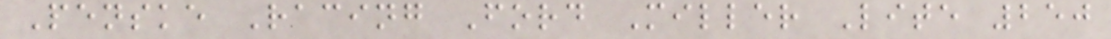Penske Racing Ford Miller Lite 250
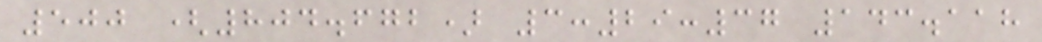500 (804.672) 3:29:37 143.118
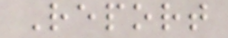Report
